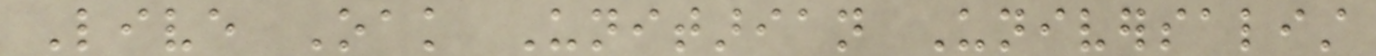Live Oak Unitarian Universalist
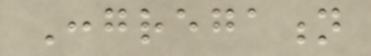Congregation
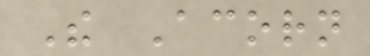The Acorn
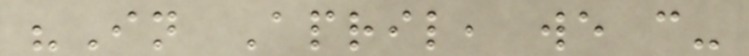"In April, we can-
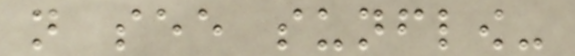not see sunflow-
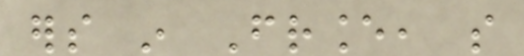ers in France, so
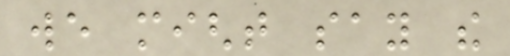we might say the
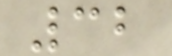32
